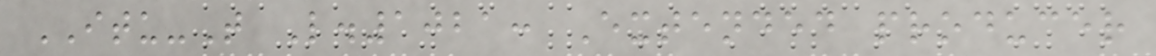ITU-T L.1021: Extended producer
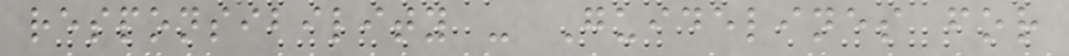responsibility - Guidelines for
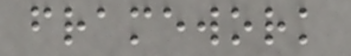framework
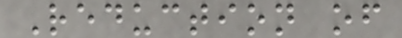Reduction of
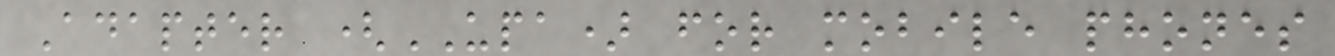Adapter (UPA) for mobile phones
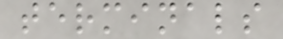terminals
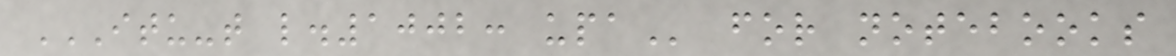ITU-T L.1002: UPA for notebooks
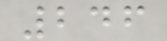246
